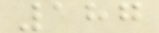187
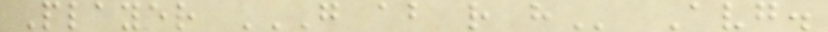Player G AB R H Avg.
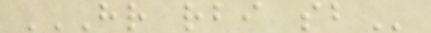HR RBI SB
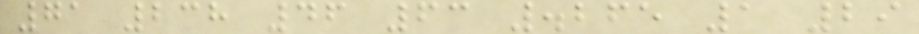71 238 46 63 .265 1 29
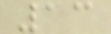13
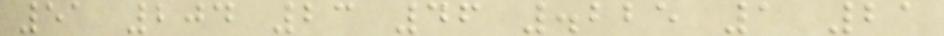51 204 23 46 .225 1 21
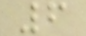6
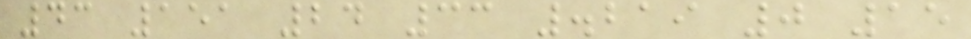43 151 24 33 .219 0 15
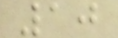10
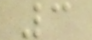3
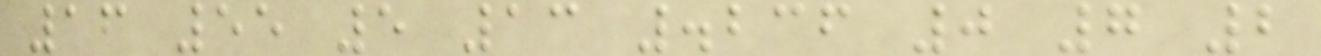16 55 5 13 .236 0 7 2
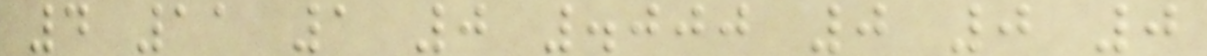4 11 1 0 .000 0 0 0
